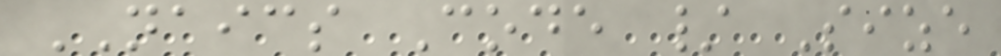NAICS Code / Size
